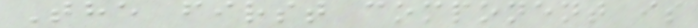The first component is
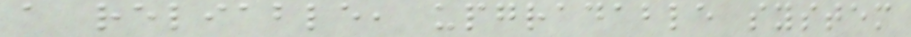a reliable, upgradable system
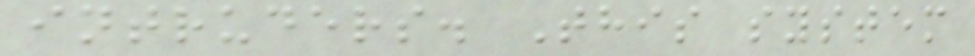intruders. This system
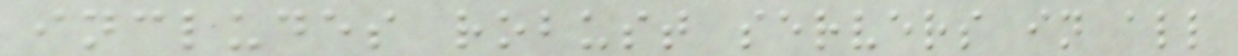includes robust servers in all
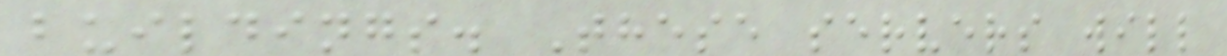buildings. These servers will
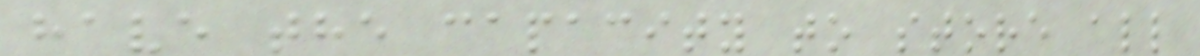have the capacity to store all
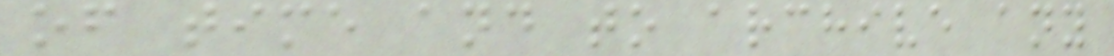of time and to archive any
